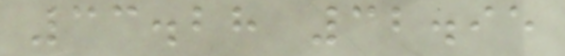33.28 32.95
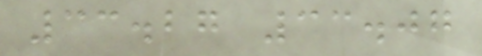33.27 33.07
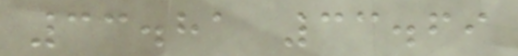33.81 33.69
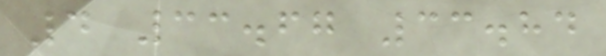4 33.67 33.84
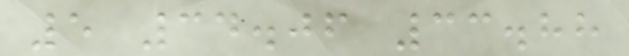5 34.06 33.88
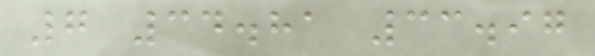7 34.81 33.97
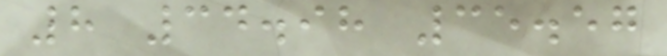8 34.98 35.57
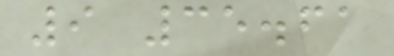9 35.61
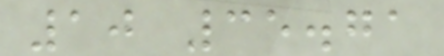10 35.71
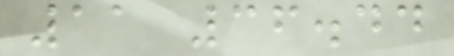11 36.44
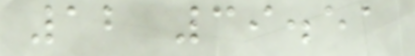12 39.51
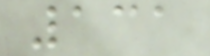131
